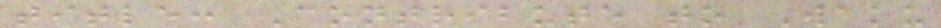title: Contribute to Waku
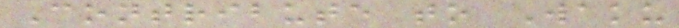Contribute to Waku
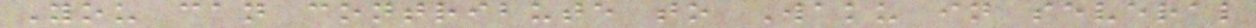You can contribute to Waku in several
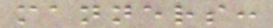manners:
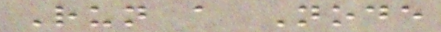Run a Node
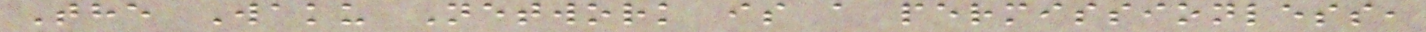The Waku Network is a permissionless,
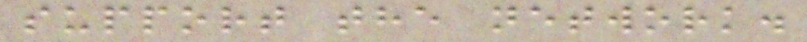support the network.
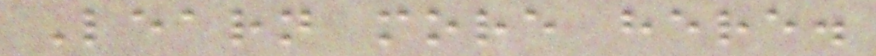Learn more here.
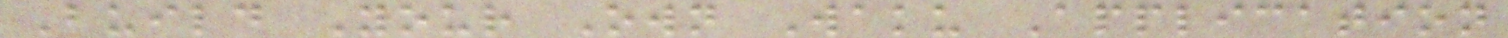Build Your Own Waku Application
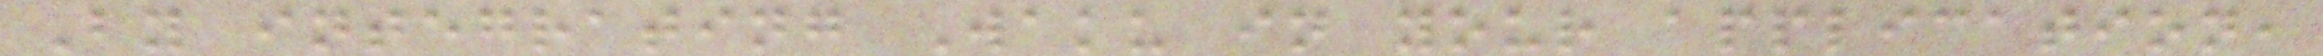By integrating Waku in your application,
